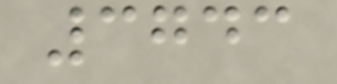3743
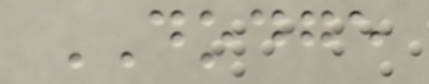DODGE
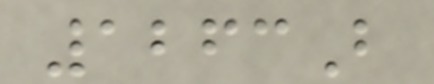1263B
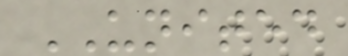UNITED
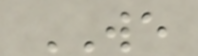WE
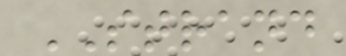STRAND
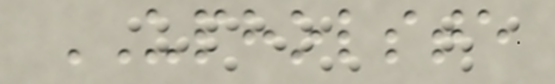UPHOLSTE
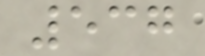537
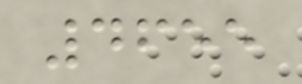4655
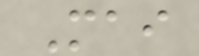Mai
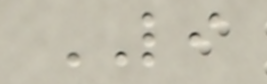LI
